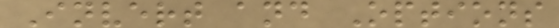Invert and Options
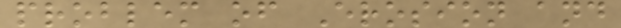problem of Erosion and
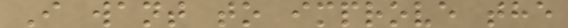I want to improve the
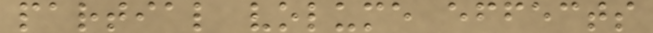partial volume effects
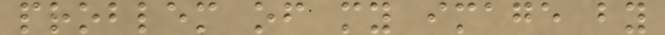problem of my image by
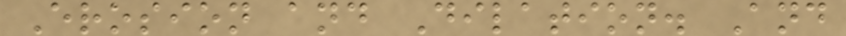Erosion and Dilation. And
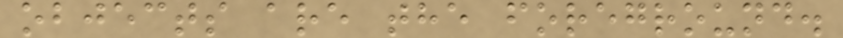objects are the foreground.
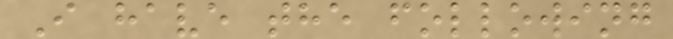I have the following
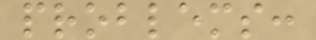problems:
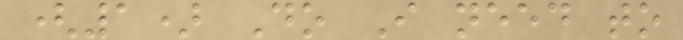(1) Do I need to
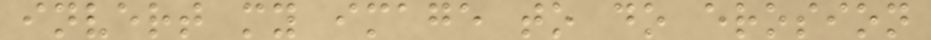invert my image to do erosion
